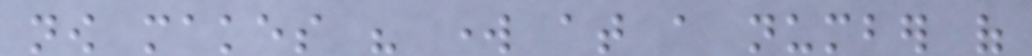now makes his work at a number of
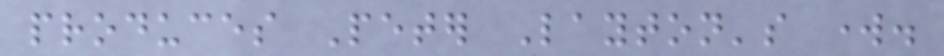produces Peter Layton's work.
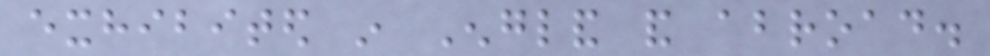exhibited in England and abroad.
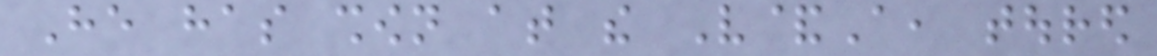He has shown at the V&A, toured
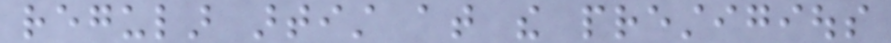regular artist at the prestigious
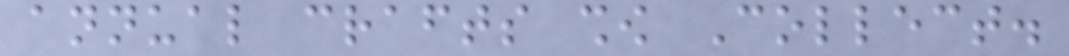annual crafts show Collect.
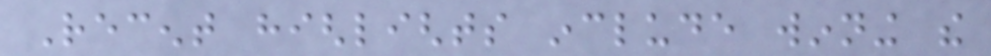Recent highlights include winning the
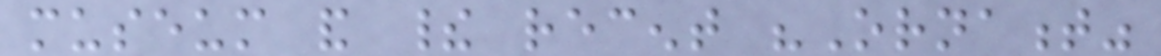museum and their recent "Ornament"
